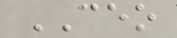CEO
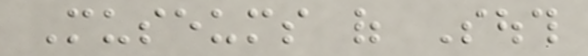Museums of South
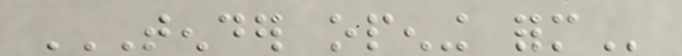TENDER OPENING FORM
